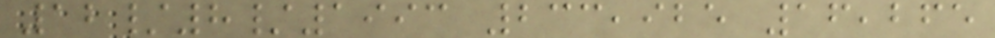12/8/1993 233,925 16,265
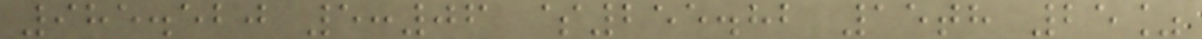985.520 5:06 $255.82 15th 25%
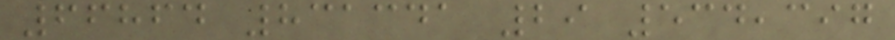66864 831341 29 534,397
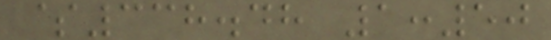$338.48 1:50
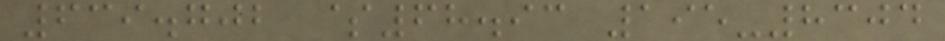639.702 $68.93 195-8304
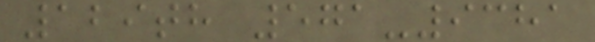129th 571-9381
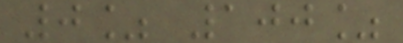0% 100%
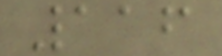116
